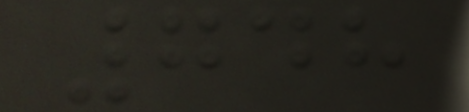748
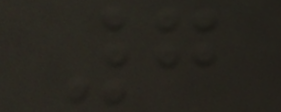7
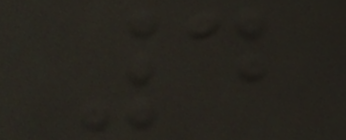4
